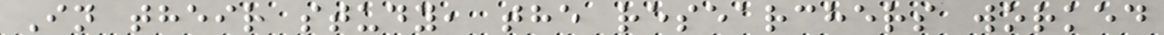In their study, the researchers worked
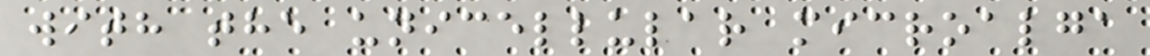with the unicellular microalga
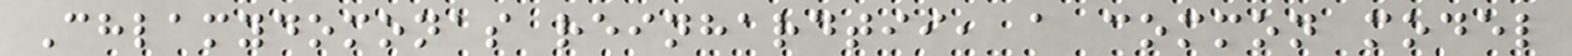Chlamydomonas reinhardtii, a common model
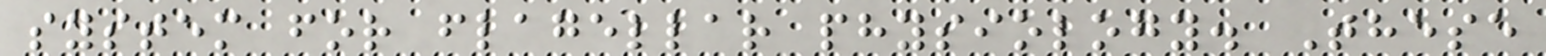system for flagellar physiology. These
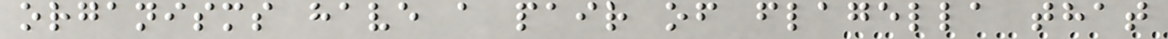organisms have a pair of flagella that
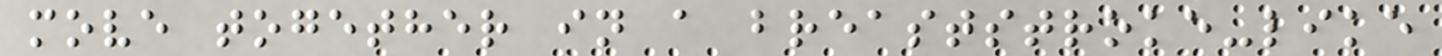move together in a breaststroke-like
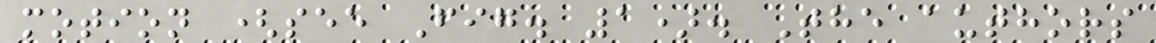motion (see Fig. 1). The authors
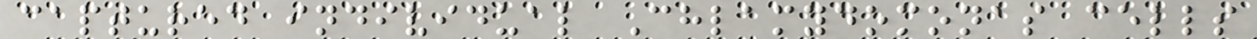captured individual Chlamydomonas cells
